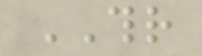THR
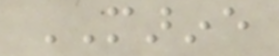MARINE
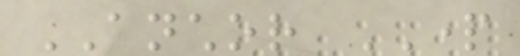ANCHOR PART
